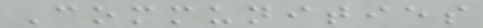Communities
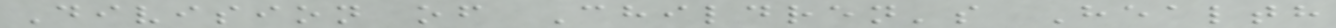Division of Children's Health
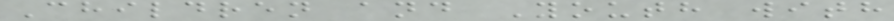Children and Youth with
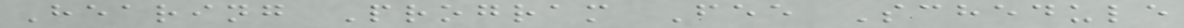Hearing Program Fee Schedule
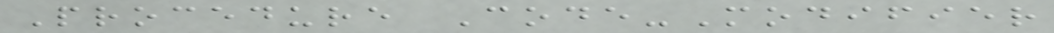Procedure Code-Modifier
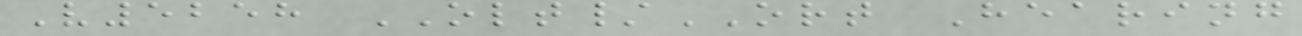V5258 OLT/ORT Hearing
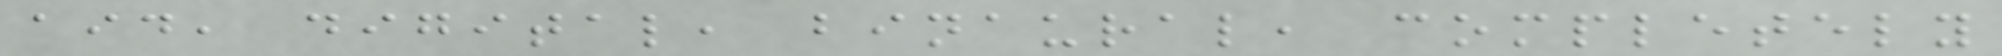aid, digital, binaural, completely
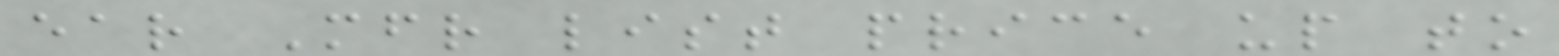ear Mfr list price up to
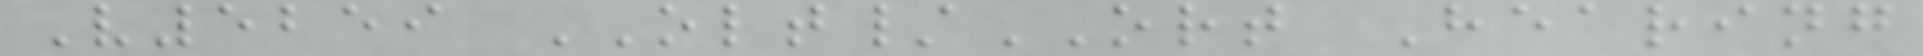V5259 OLT/ORT Hearing
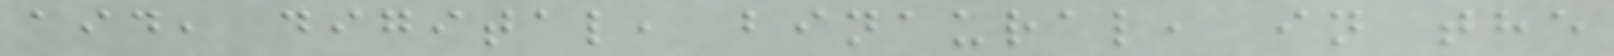aid, digital, binaural, in the
